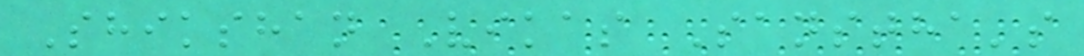Shikshan Vikas Sanstha's
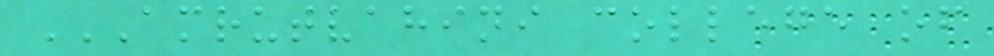AMRUTVAHINI COLLEGE OF
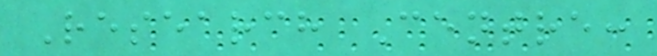Research Centre:
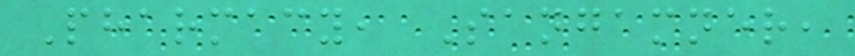Pharmacy, Sangamner,
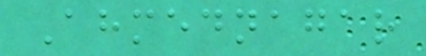Ahmednagar
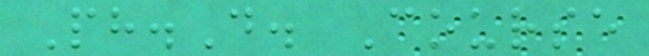Ph.D. Course
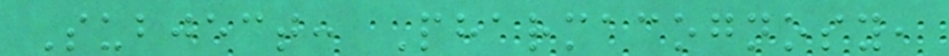Subject: Pharmacognosy,
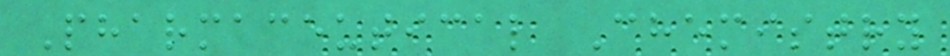Pharmaceutical Chemistry
